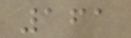161
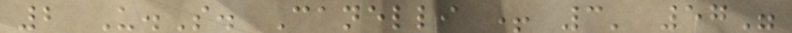2 U.S. Canelli + 3' 57"
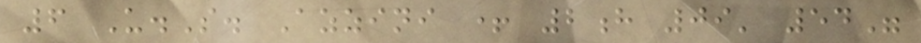6 U.S. Azzini + 2h 09' 54"
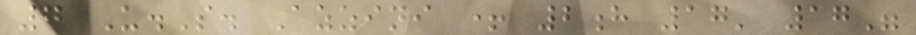7 U.S. Azzini + 2h 17' 17"
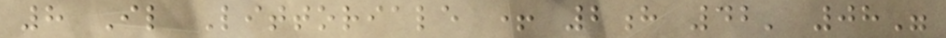8 Il Littoriale + 2h 42' 08"
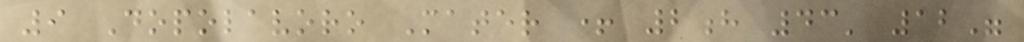9 Dopolavoro Mater + 2h 43' 12"
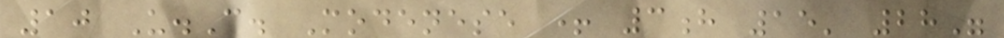10 U.C. Modenese + 3h 15' 28"
